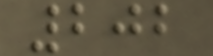202
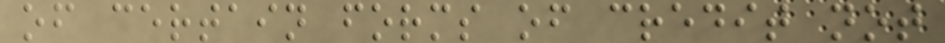of certain forms of credit not
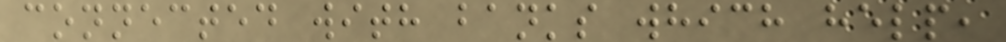connected with banks which help,
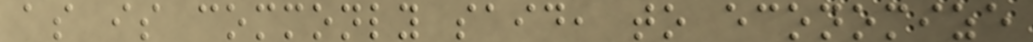as is commonly said, to economize
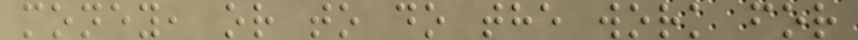money, or to do the work for
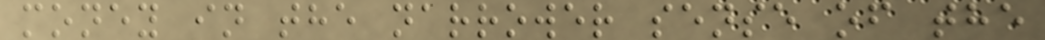money in the narrower sense of the
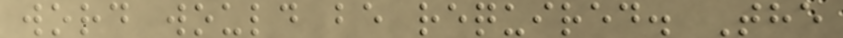word would be required. The
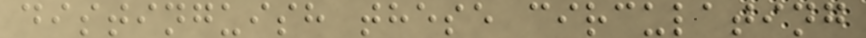distinguish these circulating
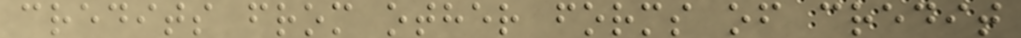credits from other forms of credit
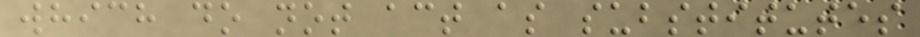which do not act as substitutes
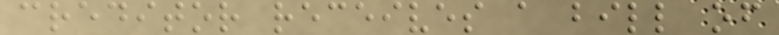creditor receives a bill of
